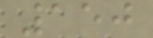150
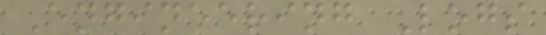Engineering Logs
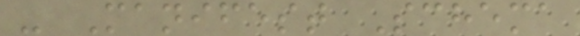- Manifest Schema
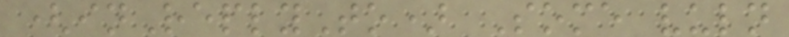(inReplyTo) Some vuln
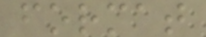format
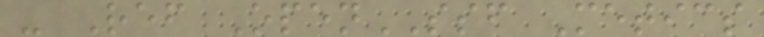- Ref OpenSSF Metics
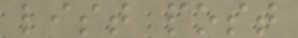list post
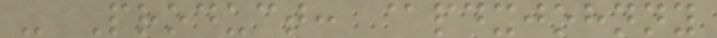- Product: @pdxjohnny
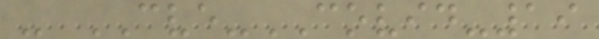- CVE-COVID-19
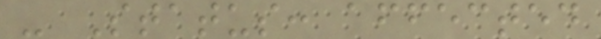- Status: affected
